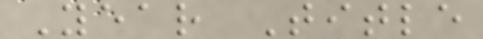Year Title
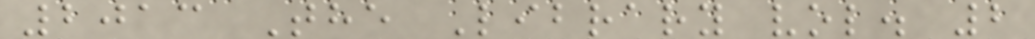2013 The Library vol. 2
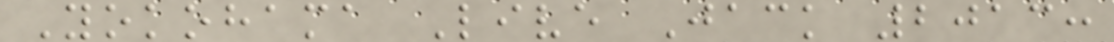Yokohama Live Jack 2013:
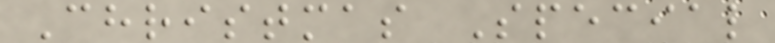Christmas Special
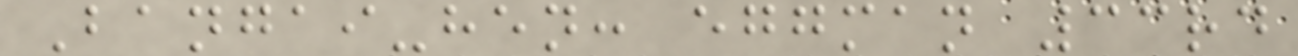Bangai-hen: eggman 33rd
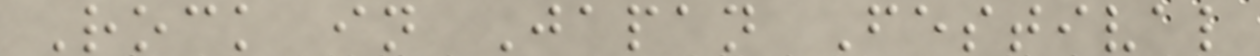Rock in Japan Festival
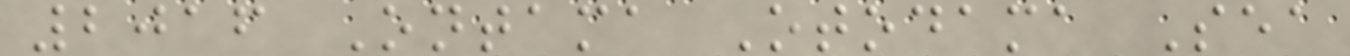2016 Ontama Otodama Sea
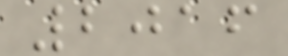2016
